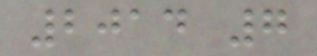2014 7
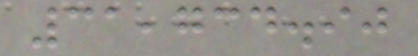31,734.90
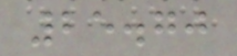25.70
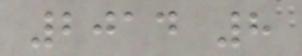2014 8
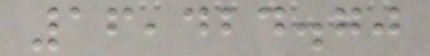16,424.70
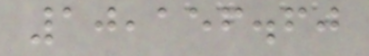10,156.60
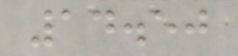14.50
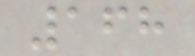168
